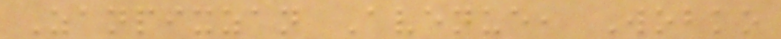Zanpixzan Avenue, Wobko
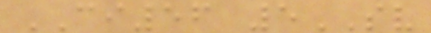CI56 5SV
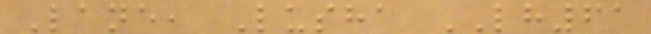Lane, Lusha LH61
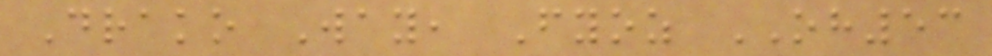Drako Way, Fyoz OH53
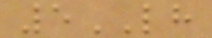5LH
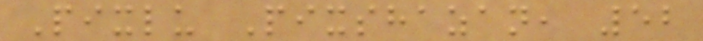Pixlu Pixshazan, 52
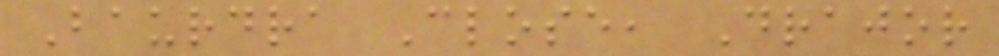Baurdra Close, Drajor
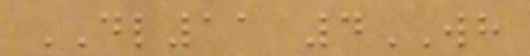DL11 4WH
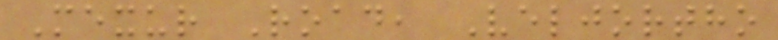Mexur Road, Veljortho
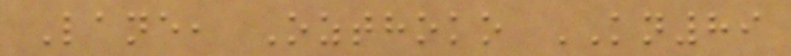Lane, Ozthoko KN89
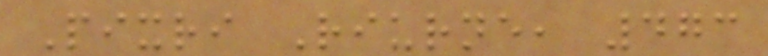Pixri Riurne, 473
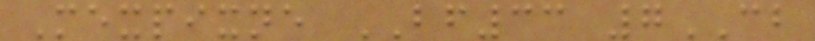Mexpixne BF33 7CB
